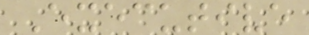Executive
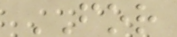FOR
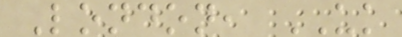London, UK
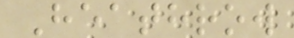Heathrow
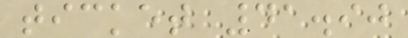ticket 41.90
